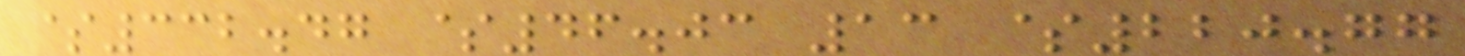$332.47 $46.03 13 $220.77
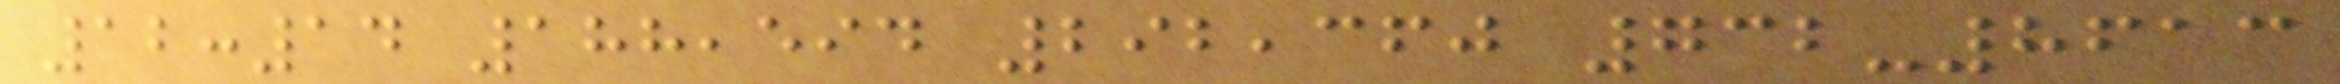12:14 188,594 292,360 732-8613
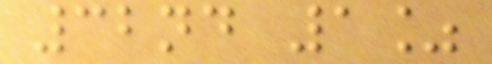32nd 1%
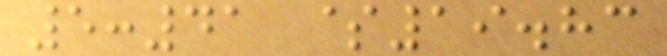5:41 $19.83
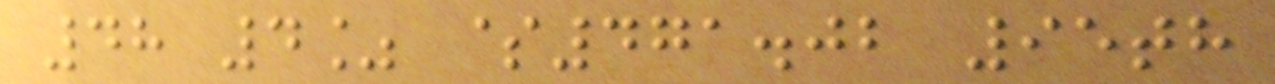48 4% $471.02 95th
